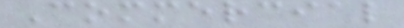Commercial
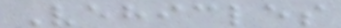Vehicles
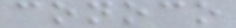conoco
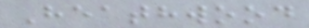Heathwood
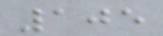105
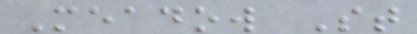Meadow St
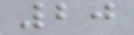20
